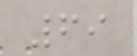69
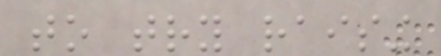to try raising
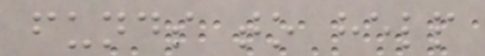funds to help
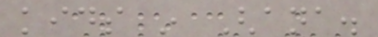kids in Ghana.
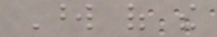Word of the
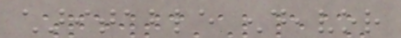charitable endeavor
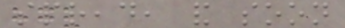spread, and soon
